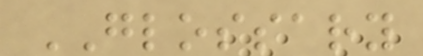GLOSSARY
